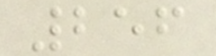256
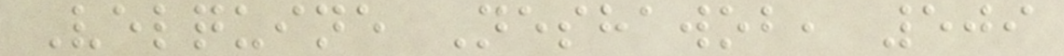Velquine Neshawob, 509
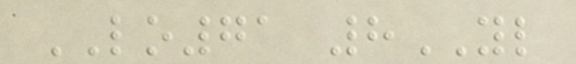LO71 8YL
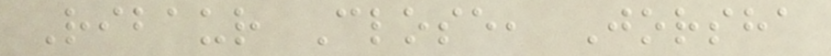Ribaur Close, Jorsha
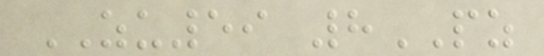ZU59 8PZ
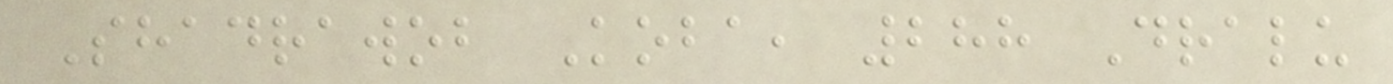Shadrawob Koba, 288 Dralu
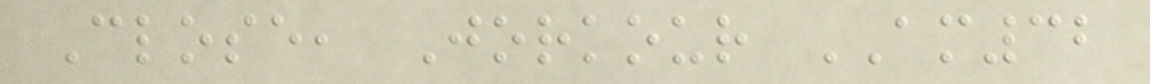Close, Jorkour AM32
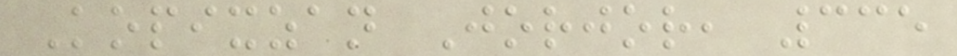Kopixzan Jorjor, 335
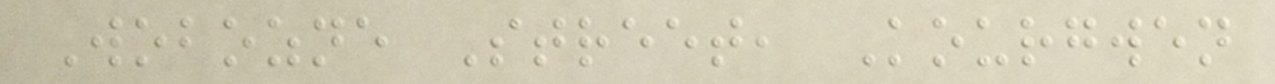Wobozne Street, Kourgwen
